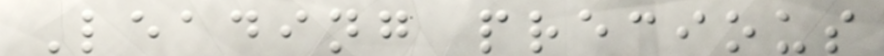Leading precious
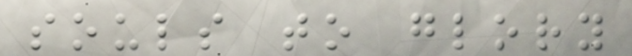souls to glory
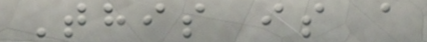This is a
